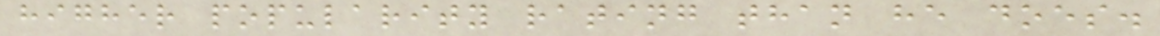higher popularity rating than he does.
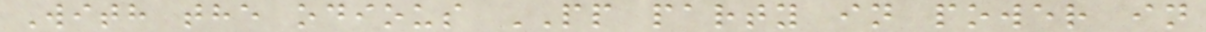With the odious PP party in power in
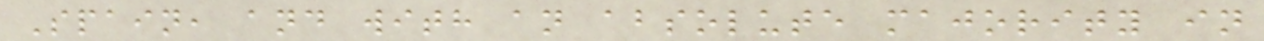Spain, and with an absolute majority in
